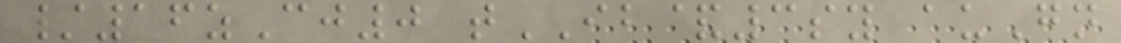/16zCj0 tIB&3sy auGn
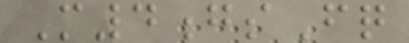M4gsFq
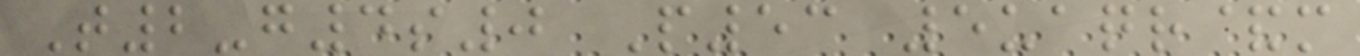T2-g4s0 P53 5uaqr&m
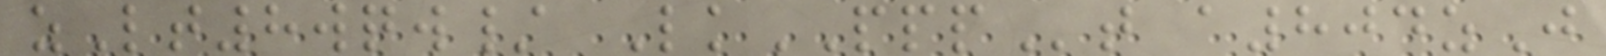zLt8wqw/ LkPPPt a804zJ
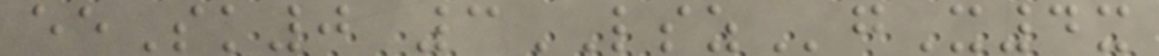eeSk0 3LSZgX4x
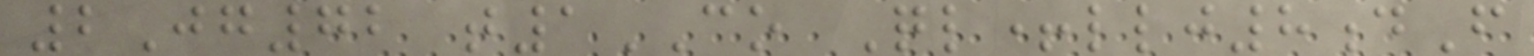2Jg72 t1CO Ql+llj8dF
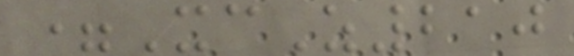=XcZ210
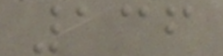136
